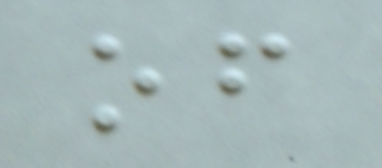of
